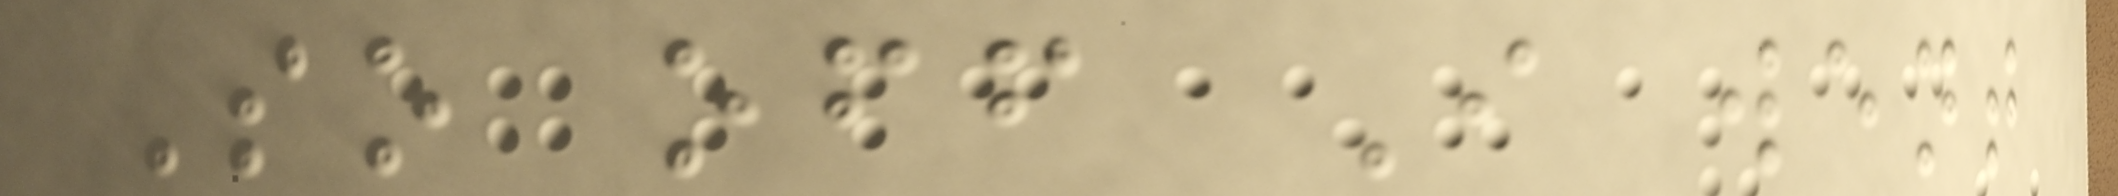So off I went
